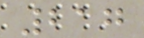217
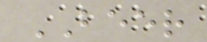BEER
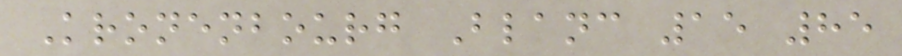Kronenbourg Blanc 15 85
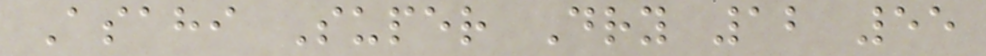Asahi Super Dry 12 55
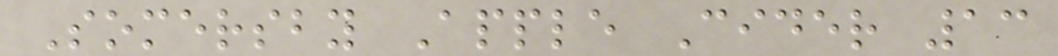Somersby Apple Cider 13
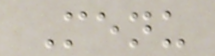Menu
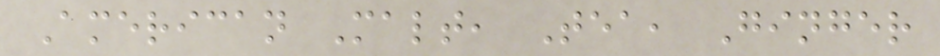American Malt, Tea, Ginger
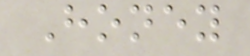Honey
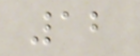12
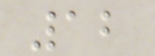12
